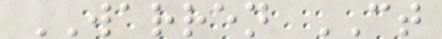WARREN CT
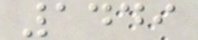1449
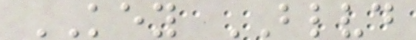KEY BLVD
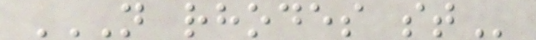N RHODES ST
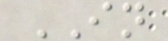IN
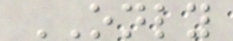ONLY
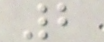2
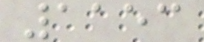1153
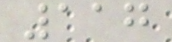117
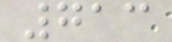713
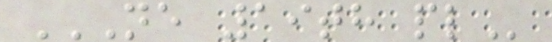NE 19TH PL
